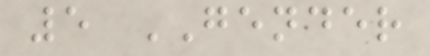5 GENDER
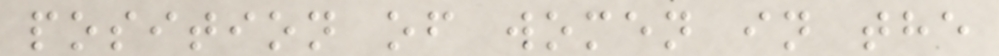position of women in the
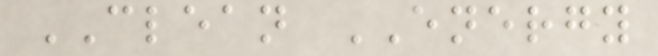CLEAN ENERGY
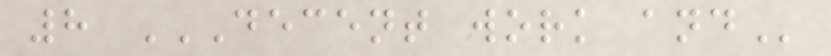8 DECENT WORK AND
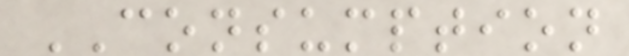CONSUMPTION
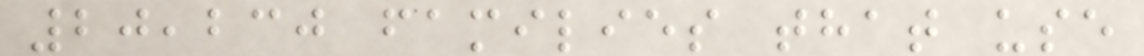20,230 families that use
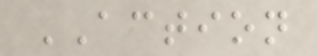ACTION
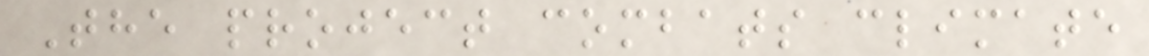The project combats climate
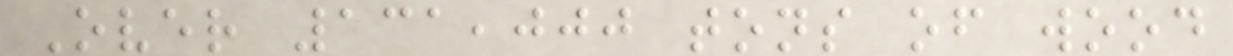Over 131,000 tons of wood
